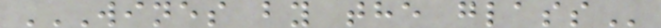WINES BY THE GLASS
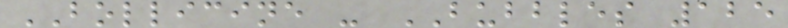BOLLICINE - BUBBLES 125
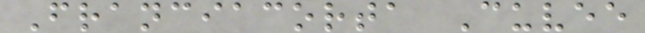Franciacorta Cuvee
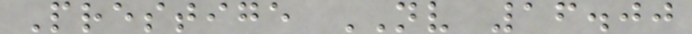Prestige NV 16.00
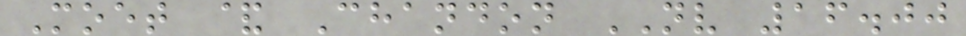Moet & Chandon NV 16.00
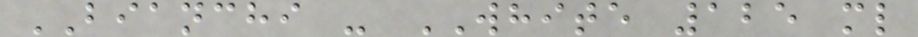BIANCHI - WHITE 125 ml
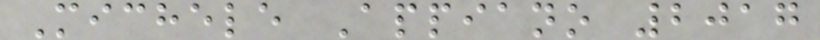Michele Appiano 2017
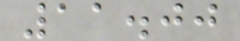11.00
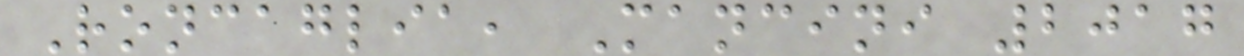Roncaglia, Mancini 2017
